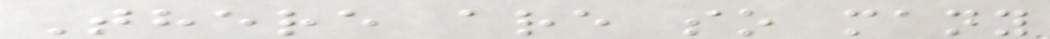There are so many
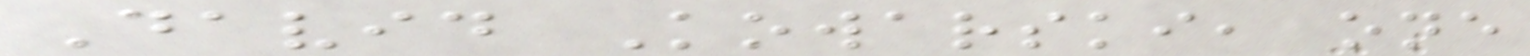David Kowarski, one
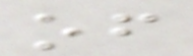of
